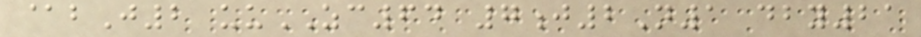@bJ2 uuZC64 7j2N1 dby21
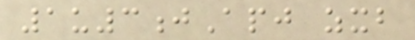1u3jApj zxb
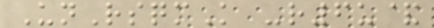UnRsqmK -r6u&
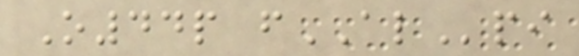O44p fALpi
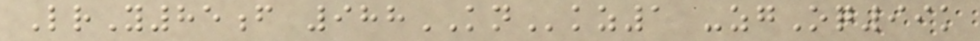LrY85f 988KNkz1 -zgOq99k
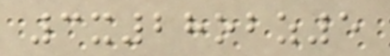3x28obz5
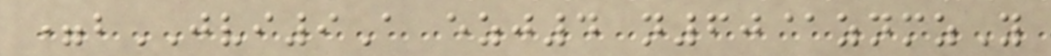=bJVI9A ezj4 n60@znmzY
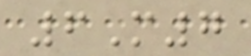6M7
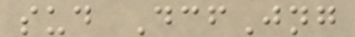sud DcfJng
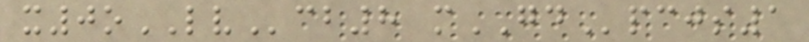x0oLVcb8 mGDpcjs1
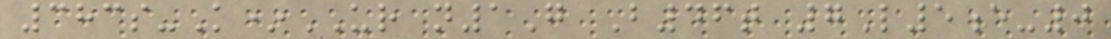383s-K*UR n1G B46t 7L5e-0
